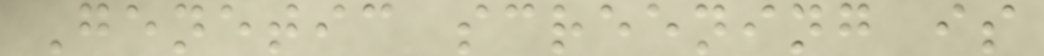Genetic screening is
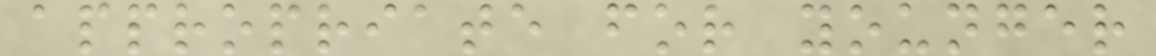appropriate for younger
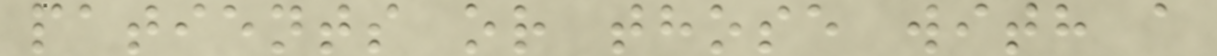patients or those with a
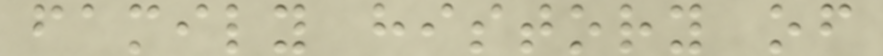family history of
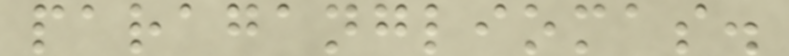paragangliomas.
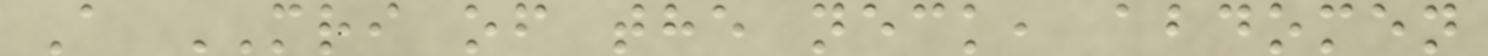A MRI of the neck, abdomen
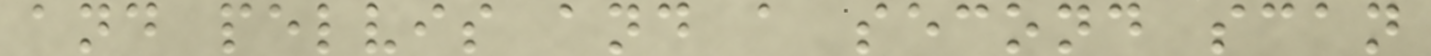and pelvis and a second scan
